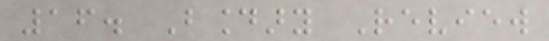16. Boundary Review
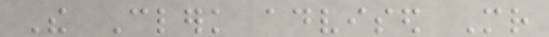The Clerk advised Mr
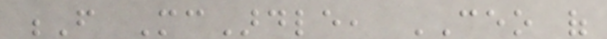F McArdle, CEO of
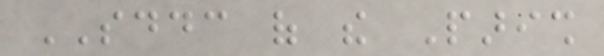SDDC of the Parish
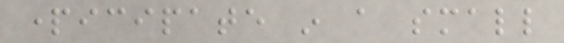participate in a small
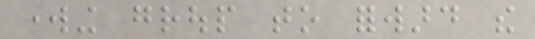working group to forward the
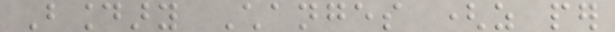Boundary Changes (as per
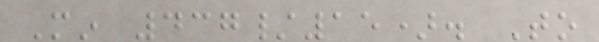Min 437/15). To
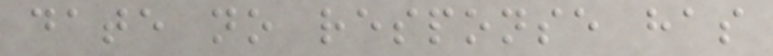date no response has
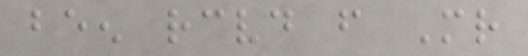been received from Mr
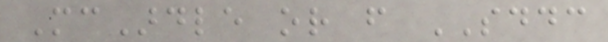McArdle or from SDDC
